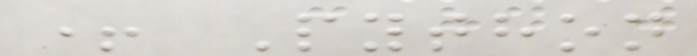+ Python
